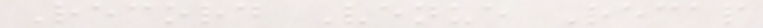Record Venue Recap
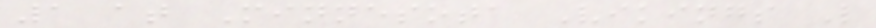1 at Minnesota Vikings L
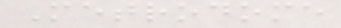Metrodome
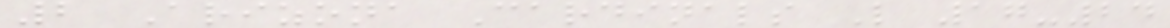2 Arizona Cardinals L 17-24
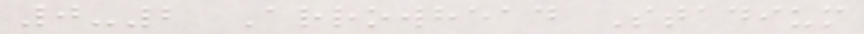0-2 Arrowhead Stadium
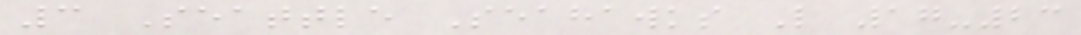3 Seattle Seahawks L 17-23
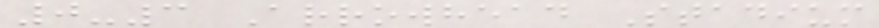0-3 Arrowhead Stadium
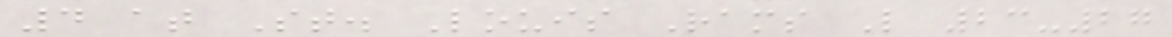4 at St. Louis Rams L 23-27
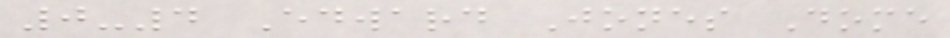0-4 Edward Jones Dome
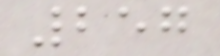257
